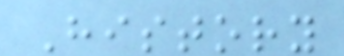History
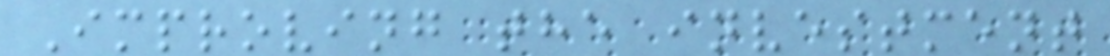Improving the investment
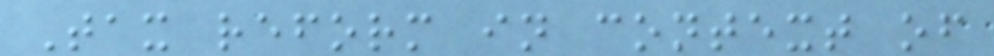Tax reform in context of
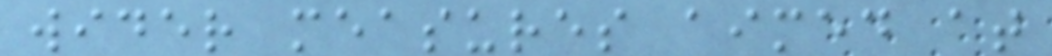wider measures aimed at
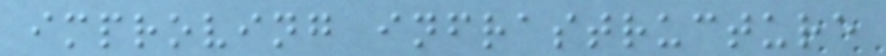improving infrastructure
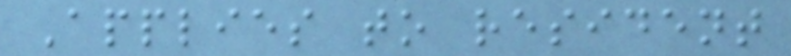Applies to resident
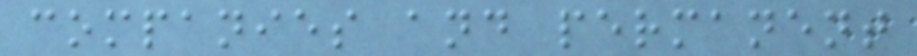companies and permanent
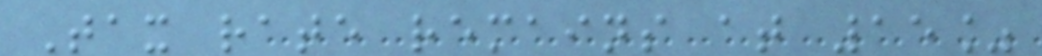Tax rate remains at 15%
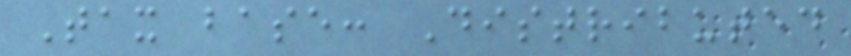Tax base: Distributed
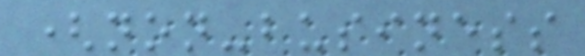(non-business
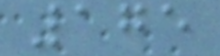175
